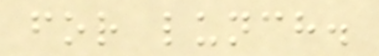for lunch.
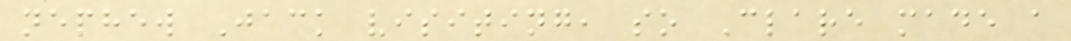nephew Jack visiting, so Clare made a
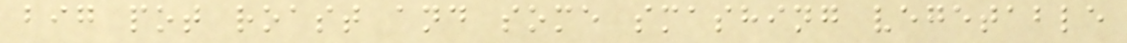big pot roast and some smashing vegetable
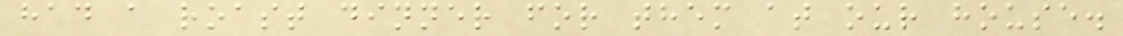had a roast dinner for them at our house.
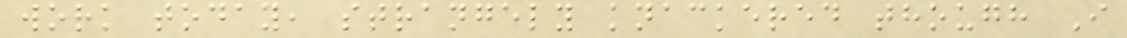work today, strangely knackered though I
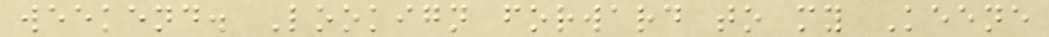weekend. Lookign forward to my Keene
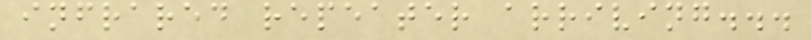infrared repeater arriving...
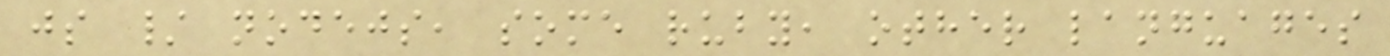js / nodejs, some ruby, other languages
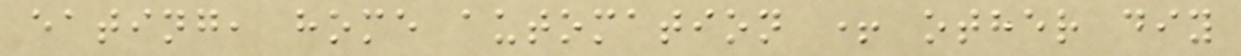eating, home automation + other diy
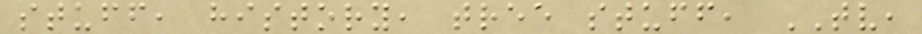stuff, history, tree stuff, TV,
